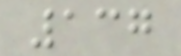137
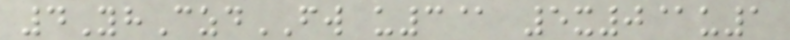4YhCzdFW u3@ 5x0@u1
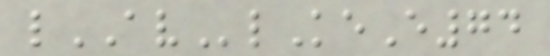lAVlKeE74
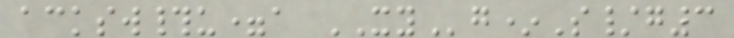acksw#u=a XYg*S/g3
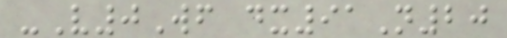-V0Wf dx91N20
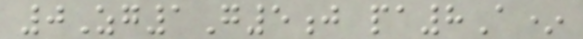0Zg1G5j pa8A*
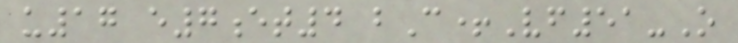u17 e7et4 bC+Vf51-O
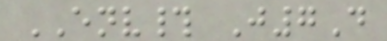ENV# J7D
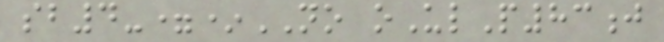sb4-=*NO oUlP83j
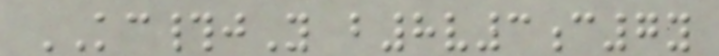KC#jY b8v3c7y
